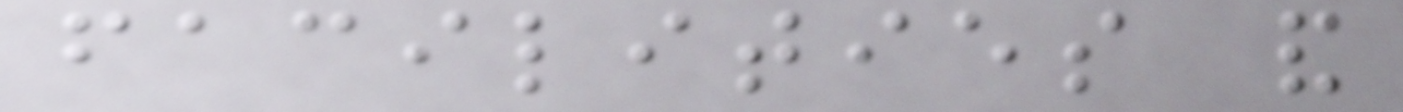facilities and
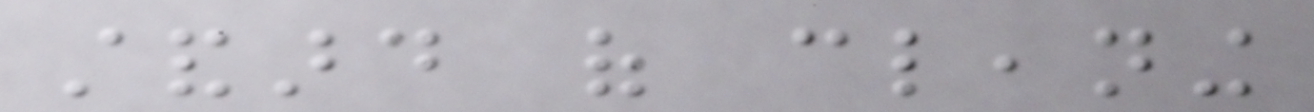standard of cleaning
